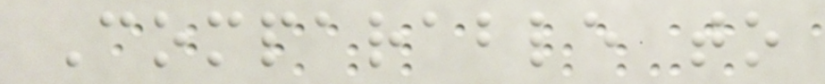Comparable to
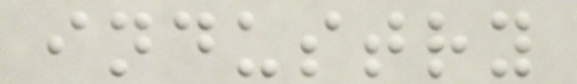industry
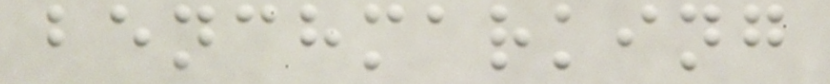benchmarking
